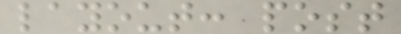layout: post
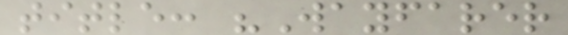title: "Wayfarer
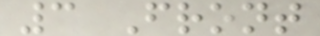3 Front
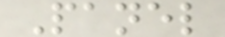Panel
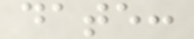date:
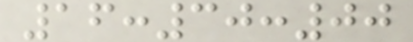16:30:00
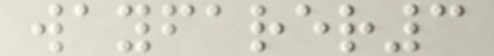wayfarer3
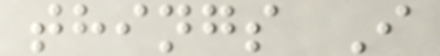things I
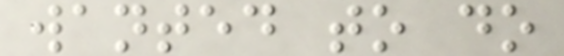wanted to do
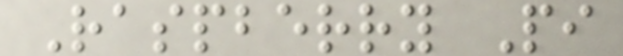Raspberry Pi
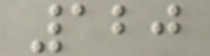120
